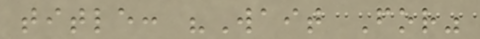title: "Wait For"
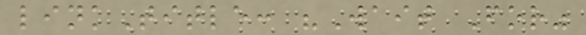linkTitle: "Wait For"
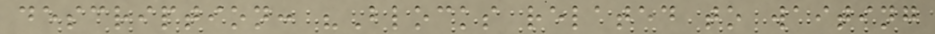description: "Blocks related to waiting
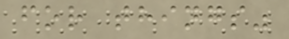for things"
